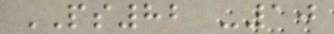PS82 -10
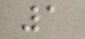1
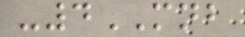-4MNB
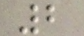2
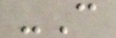-C
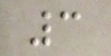3
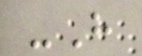-H
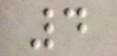4
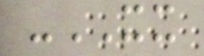-XX
